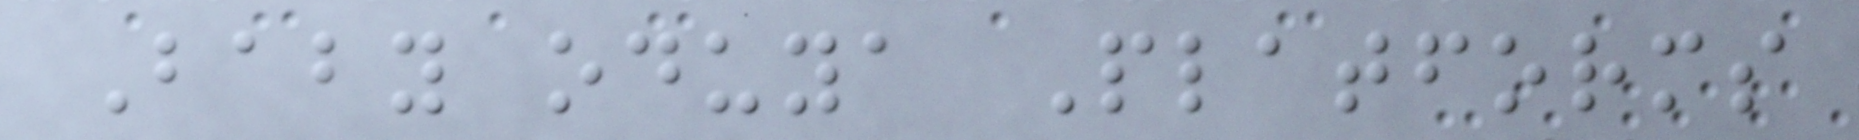Baby oduya Platforms
